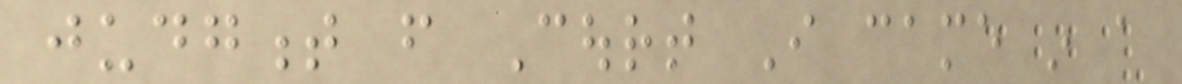judgment from Court I came in a
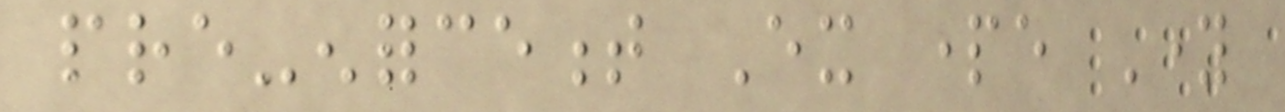pre-enforcement Ex parte Young
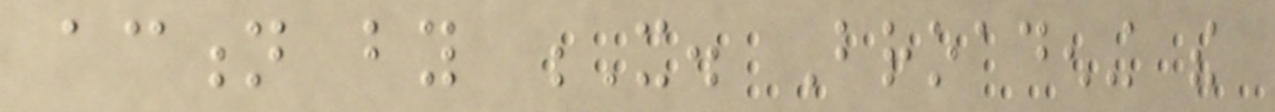action by X. Broadening the
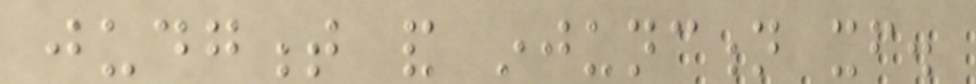judgment and injunction itself.
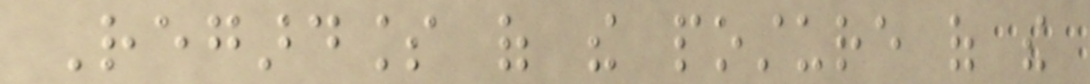Regardless of the posture of the
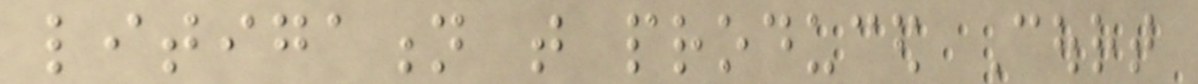litigation that produced Court
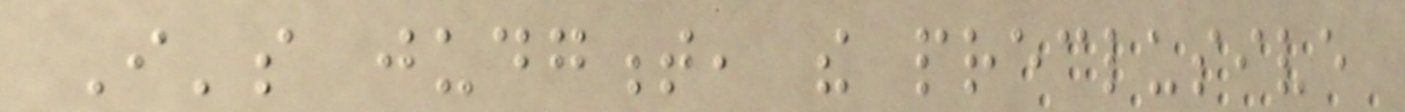I's judgment, the preclusive
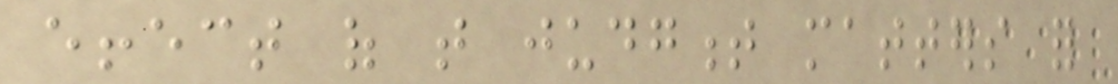effect of that judgment matters for
